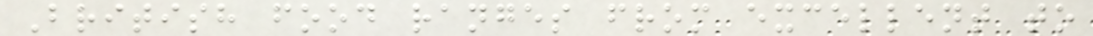British food ranges from excellent to
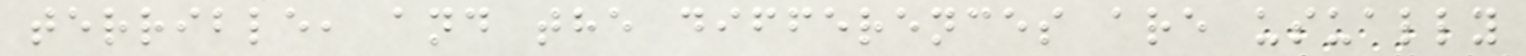terrible, and the differences are usually
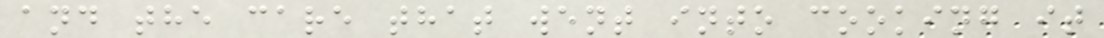and the care that went into cooking it
